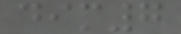dim7
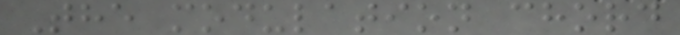The modulation chord
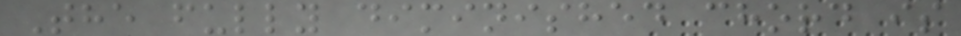The fully diminished chord is
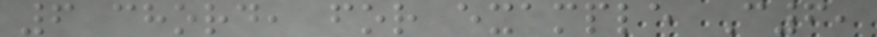6 chord, for example C6,
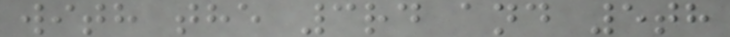with the 3rd and 5th
